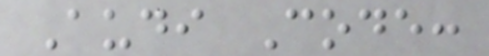Audi Code:
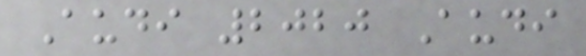Audi 2020 Audi
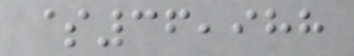$36,988
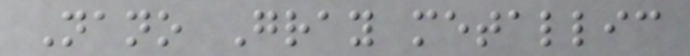Nano Gray metallic
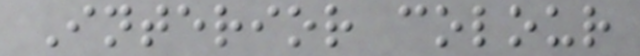Interior colour
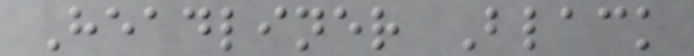Headliner Black
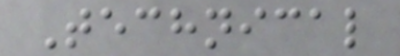Technical
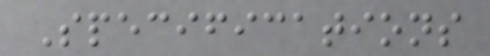Specifications
